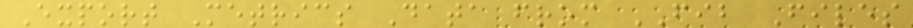Export Metrics Data from FIB Files
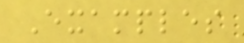Examples
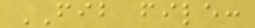FIB file:
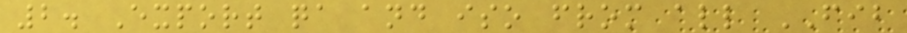2. Export qa and iso from all FIB
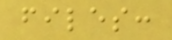files:
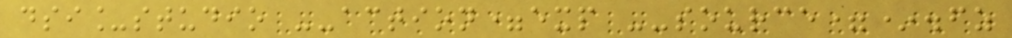dsi_studio --action=exp --source=*.fz
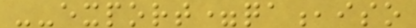--export=qa,iso
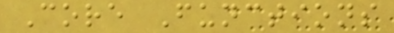Core Functions
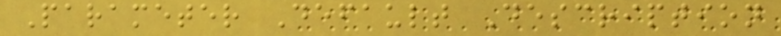Parameter Default Description
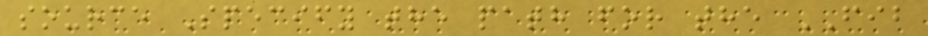source Specify the path for the FIB
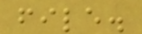file.
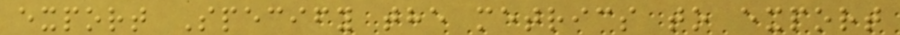export Specify the metrics to export
